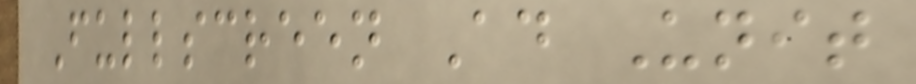Fullscreen Ad Unit
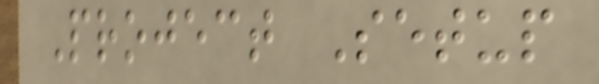Project Setup
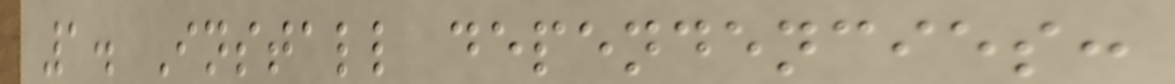1. Install dependencies:
